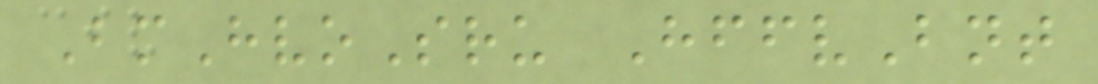BmHvoSru HffvBnt
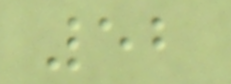52
